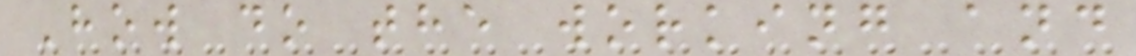How do the working and
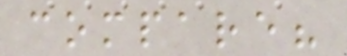compare?
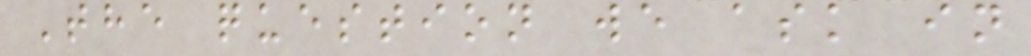The question we ask in
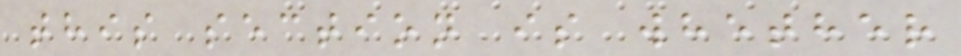this section is whether
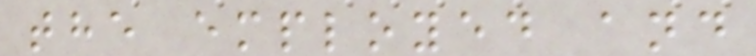the employed and
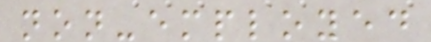non-employed
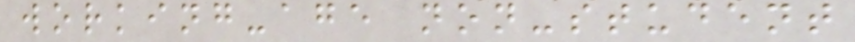working-age non-student
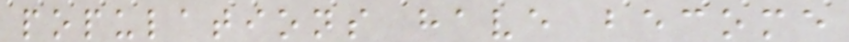populations have become
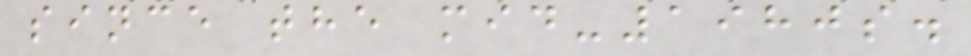since the mid-1980s.
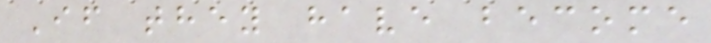If they have become
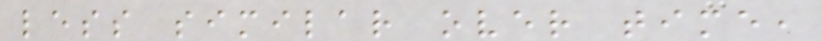less similar over time,
